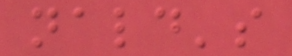nald's
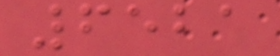6521
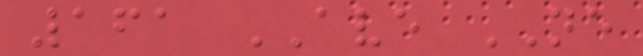161 AVE NE
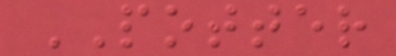POTTER
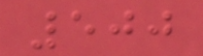500
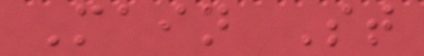Main St
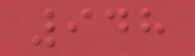948
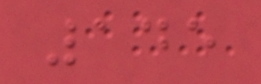145
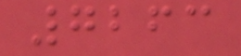7263
